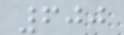600
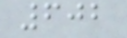602
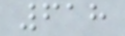618
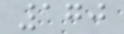170
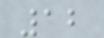12
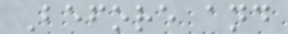Before and
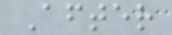After
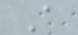A
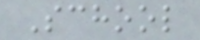School
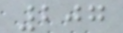207
